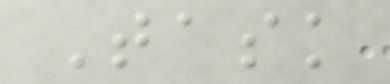Task
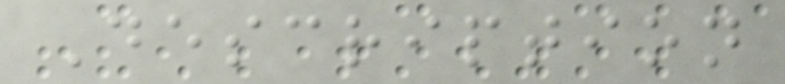Description
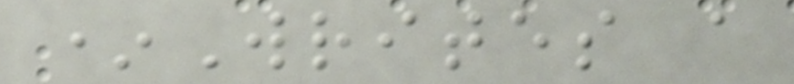*Writes a
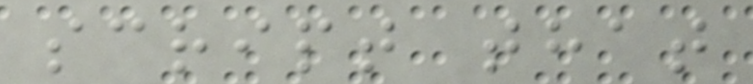script that
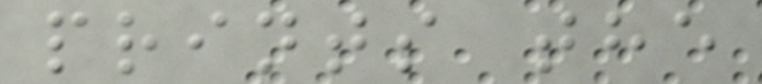prints the
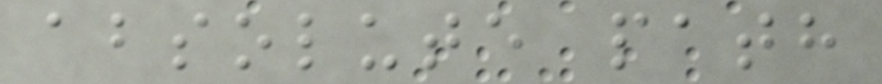absolute path
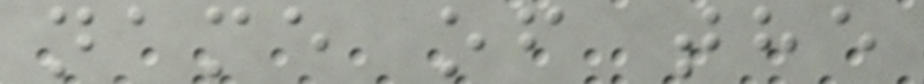name of the
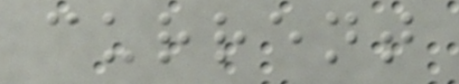current
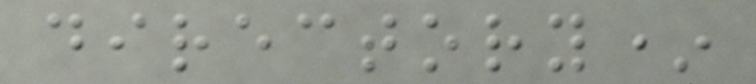directory*
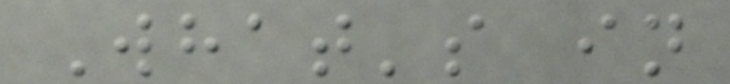What's in
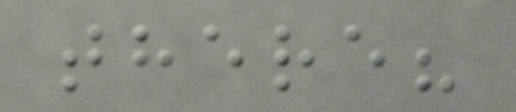there?
